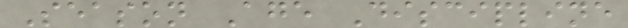Season Age Discipline
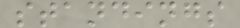standings
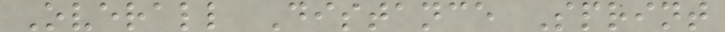Overall Distance Sprint
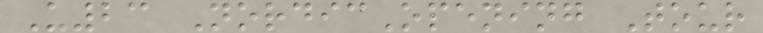U23 NordicOpening Tour
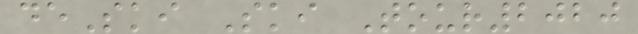deSki Ski Tour2020
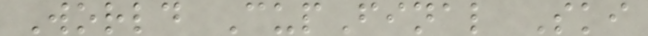World CupFinal Ski
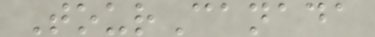TourCanada
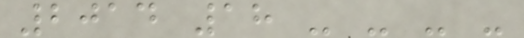2014 18 - - - -
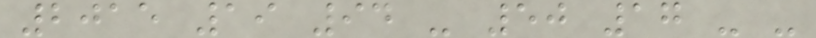2015 19 94 - 50 17 - -
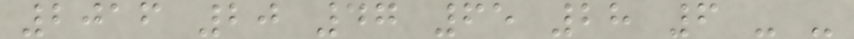2016 20 47 65 28 6 - -
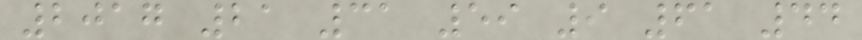2017 21 31 59 9 61 44
